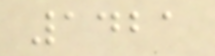1421
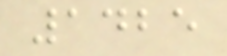1425
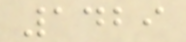1429
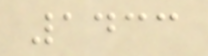1433
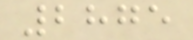2875
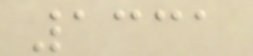1331
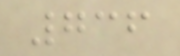736
